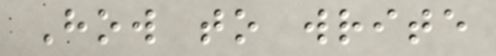How to write
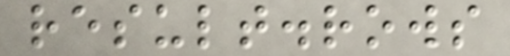result.rows
